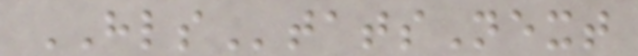HLStatsNext
